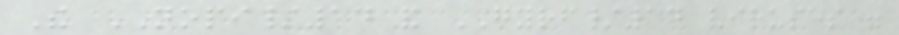The NOPI/14 and GYRF/14 viruses were
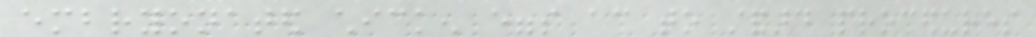embryonated chicken eggs according to standard procedures
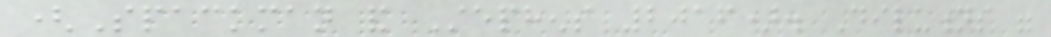(Spackman and Stephens 2016). Dilutions were
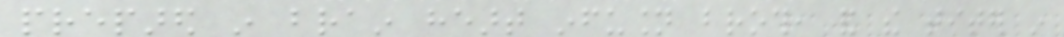prepared in brain heart infusion broth, and the titer in
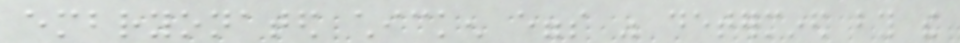embryonated chicken eggs was determined by the
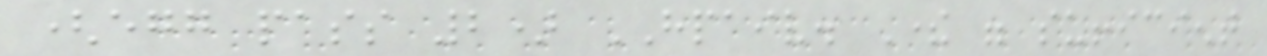(egg pass 2) HPAIV. There were sufficient
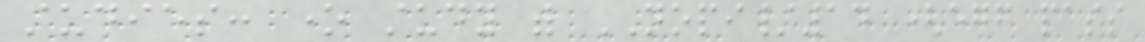studies: one study with NOPI/14 (egg pass
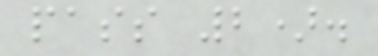pass 2).
